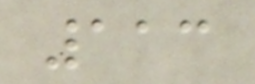113
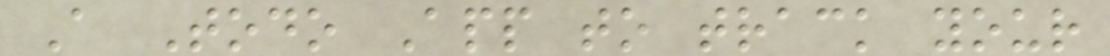A Todo App to track your
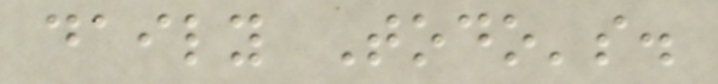daily Todo's.
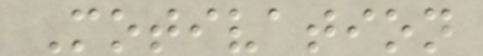Motivation
